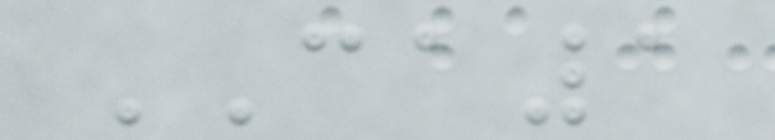CA1
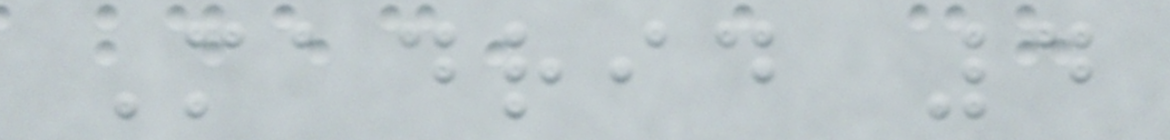Madrid 4
